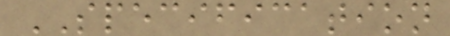SPECIFICATION
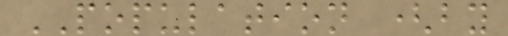POPULATION (by
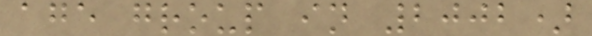age group in 2002)
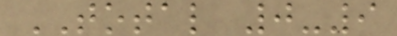TOTAL 0-9
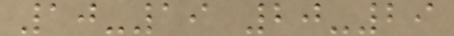10-19 20-29
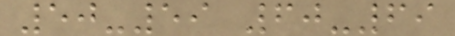50-59 60-69
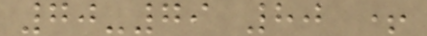70-79 80 +
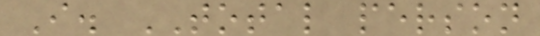I. TOTAL person
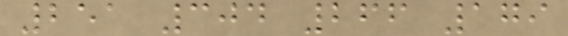251 304 266 179
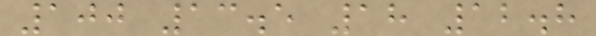100 13.5 18 12.8
